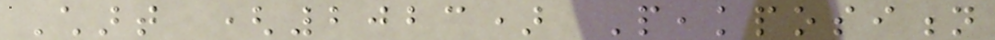Chart (2023) Peakposition
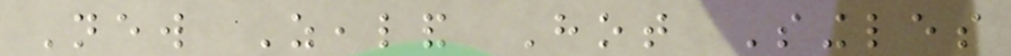New Zealand Hot Singles
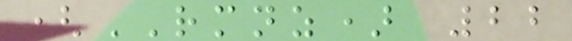(RMNZ) 22
